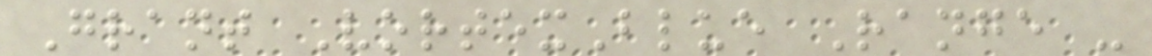Grant VortexBlue Range -
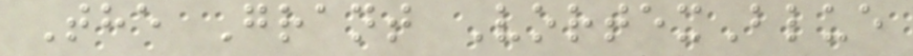The Grant VortexBlue
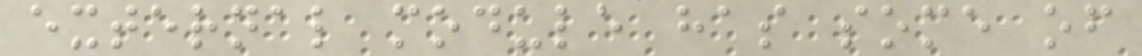external module has some of
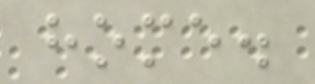home.
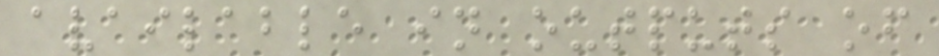available in outputs of
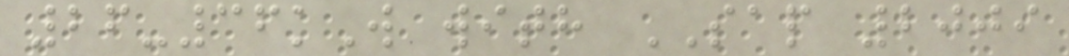26-36kW with SAP 2009
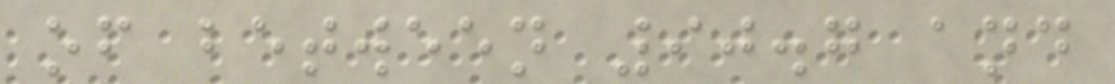of between 90.7 and
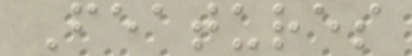Features
